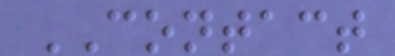CONTACT
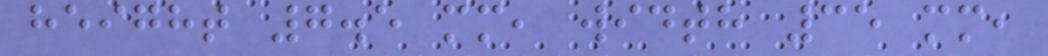height 7.5 mm, width 35 mm,
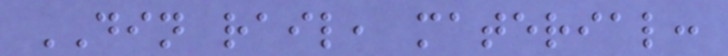DIN rail, material:
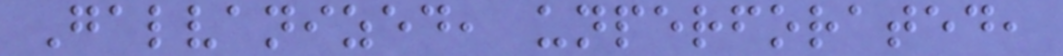Galvanized, unperforated,
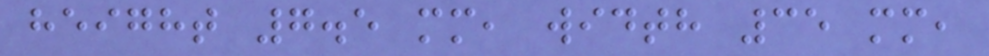height 7.5 mm, width 35 mm,
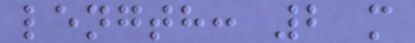length: 2 m
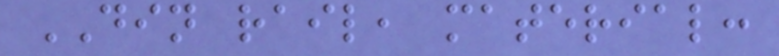DIN rail, material:
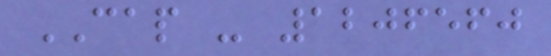CAP - 1206560
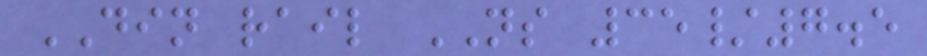DIN rail NS 35/7.5
